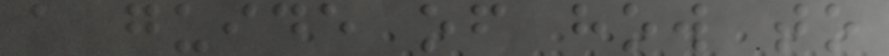a guide of how to
